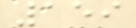159
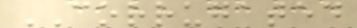CORRUGATED
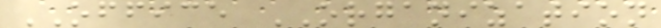OFFICE ORGANIZATION
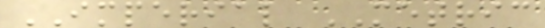IMPERIAL METRIC
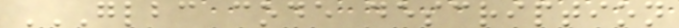GLBC CODE DESCRIPTION
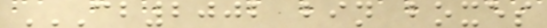CB2002 BIN BOXES
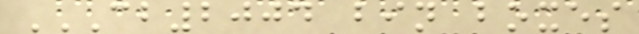CB2004 BIN BOXES
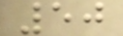50
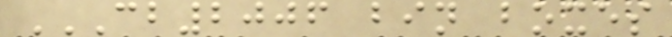CB2006 BIN BOXES
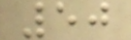50
